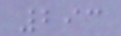293
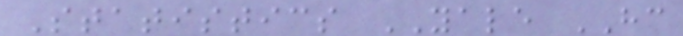Statistics YALE HC
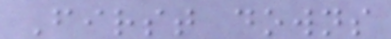First downs
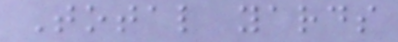Total yards
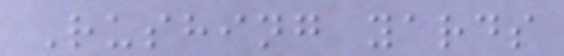Rushing yards
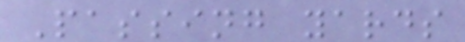Passing yards
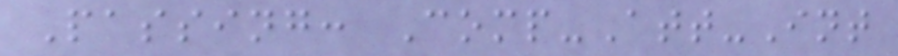Passing: Comp-Att-Int
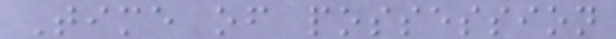Time of possession
